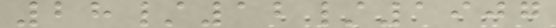28/12/1907
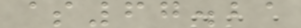$67.21
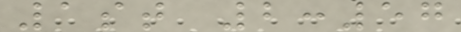1st 2:57
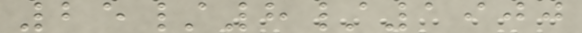25/8/1900
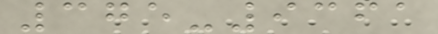375-9361
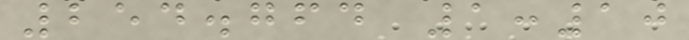254.764 1:10
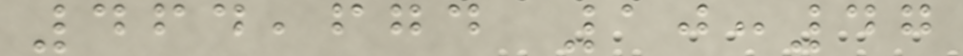464,674 10:47
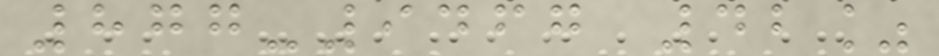877-9467 42%
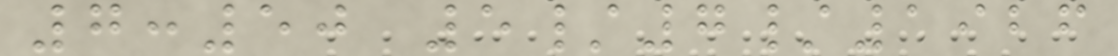7:50 5/7/1926
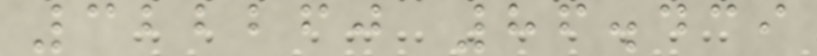322260 86.439
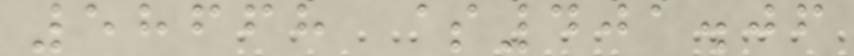58668 $401.06
